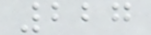227
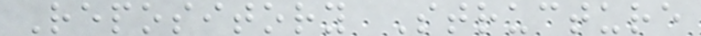Repository Structure
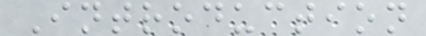Introduction
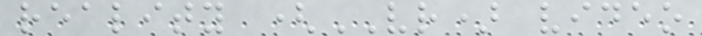reality (VR) video
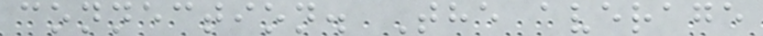connection. The average
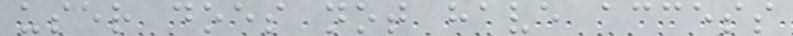user does not have access
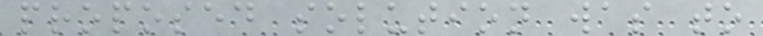proposed solution was to
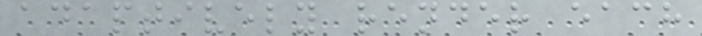adaptively render each
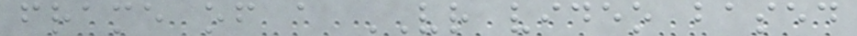frame of a VR video based
